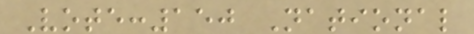Vote:150 National
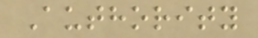Authority
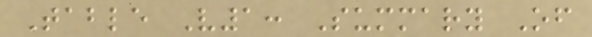Table V1: Summary Of
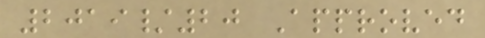2019/20 Approved
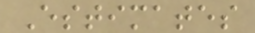Estimates
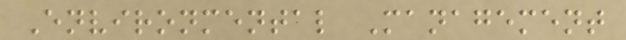Environmental Management
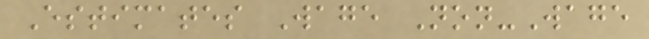Estimates Wage Non-Wage
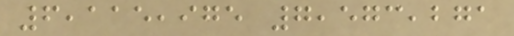6,115,975 7,573,271
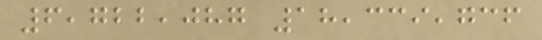6,722,087 18,339,736
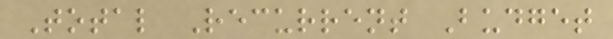Total Recurrent Budget
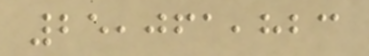25,061,823
